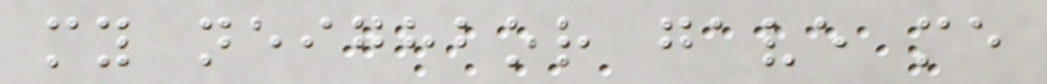my neighbor gave me
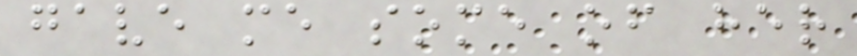gave me some of her
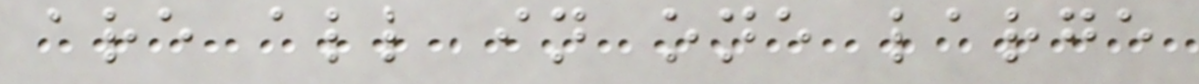are all in one large
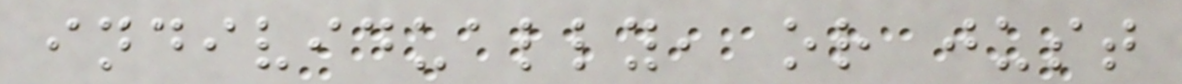individually, or just
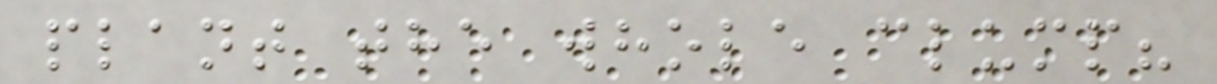plant the whole clump?
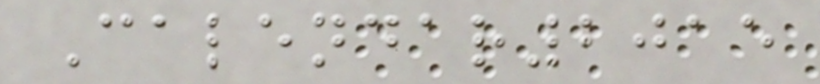Calendar2015
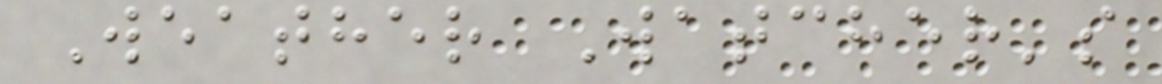Weather Watcher's
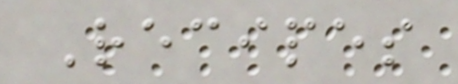Recipes
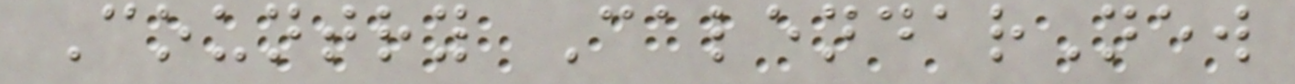Country CalendarNew
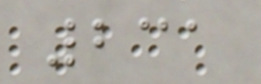231
